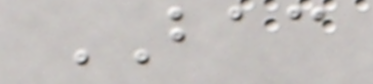BAC
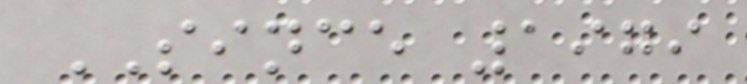SINCE 1979
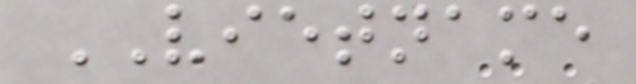VIETNAME
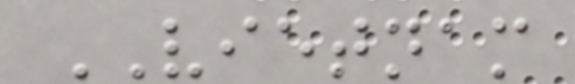VIETNAM
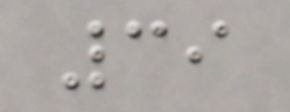39
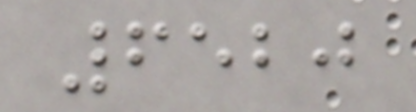6520
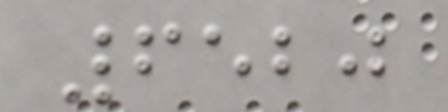6520
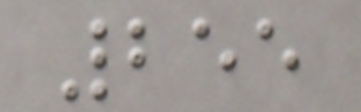255
